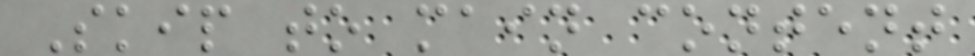Skip to main content
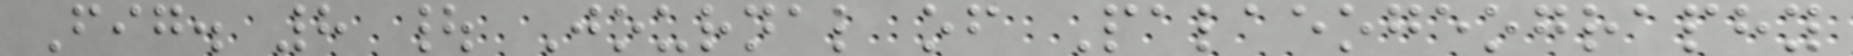Fig. 8 | Journal of Palaeogeography
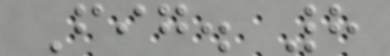Fig. 8
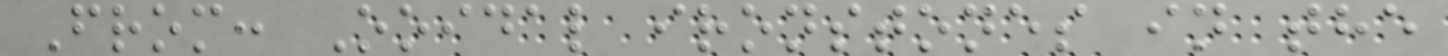From: Ooidal ironstones in the
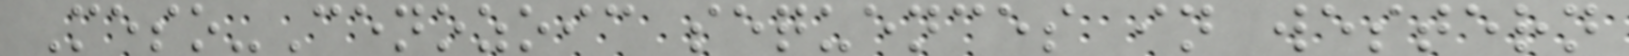Meso-Cenozoic sequences in western
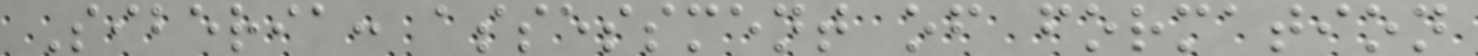Siberia: assessment of formation
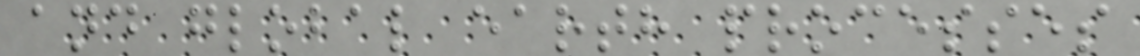and global earth processes
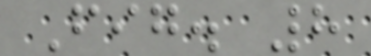Fig. 8
